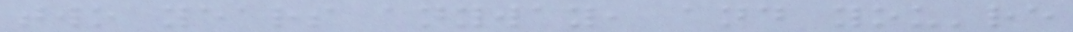two years anyway, and you're
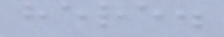here.
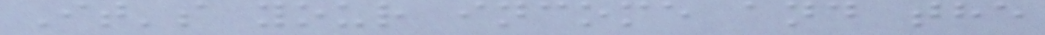It's your income and the
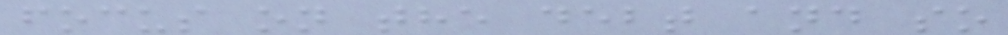focus on the debt and so
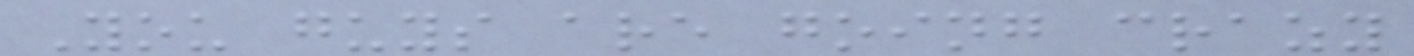You guys are going crazy
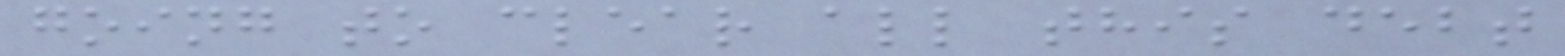going to clear all this debt
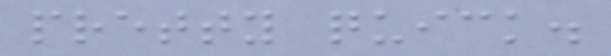pretty quick.
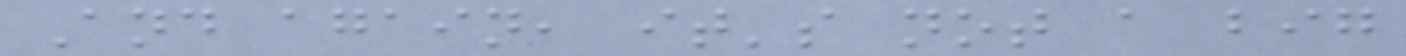And again, it's not a big
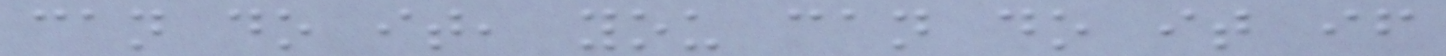can do it, you can do it if
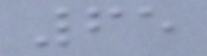65
